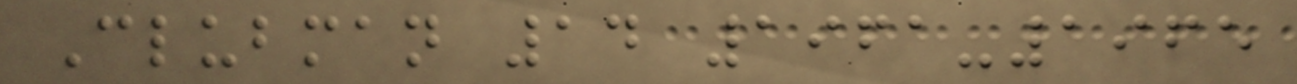Clubman 14 1961-1965
